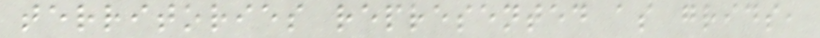territories represented as grids,
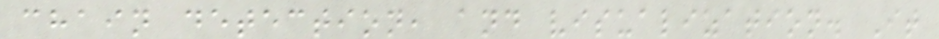chain detection, and visualization. It
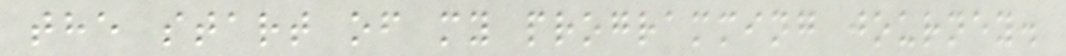the start of my programming journey.
